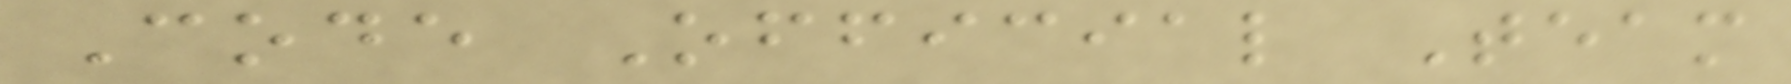Code Official Team
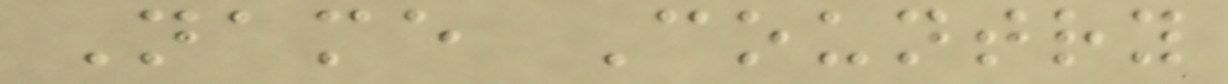Name Country
